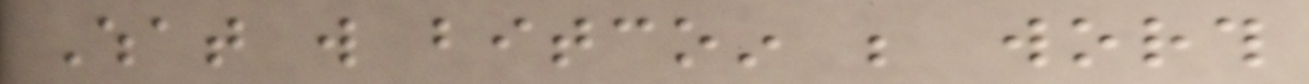What will bitcoin be worth
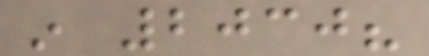in 2030?
